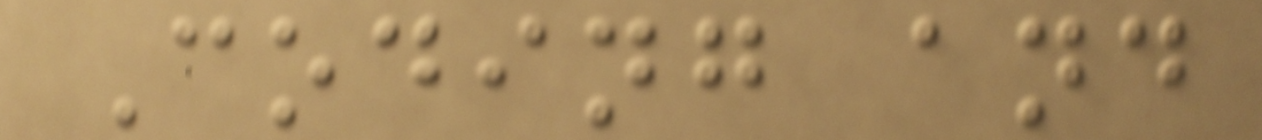Coding and
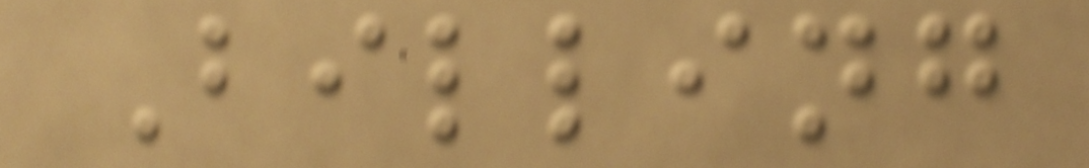Billing
